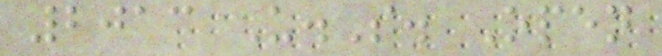2013 U.S. Open
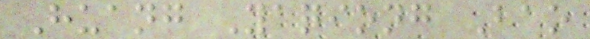Huang Yaqiong Bao
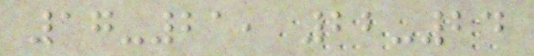17-21, 22-24
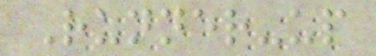Runner-up
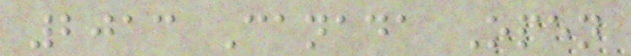2013 Canada Open
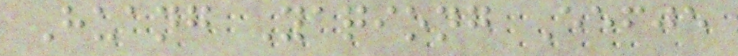Huang Yaqiong Eefje
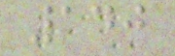140
